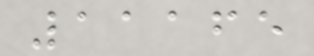11165
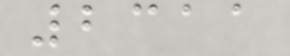2311
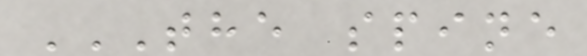THE SPINE
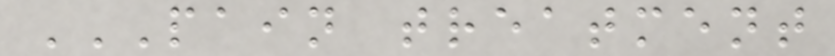PAIN TREATMENT
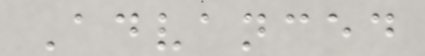Advanced
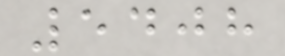5408
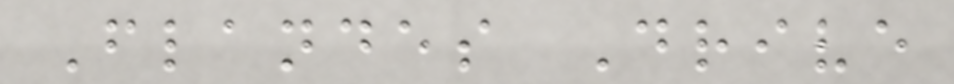Flandes Drive
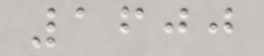1600
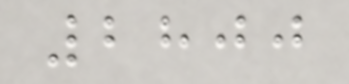2800
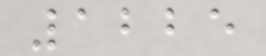1225
